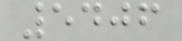5406
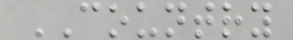COUNTRY
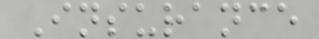Insurance
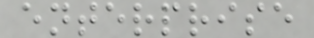enterprise
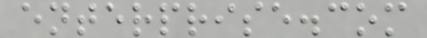enterprise.com
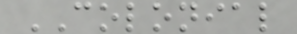COLONIAL
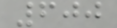600
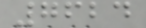7624
